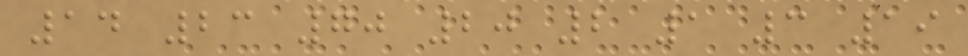14 23 70 20 2 1 3 19
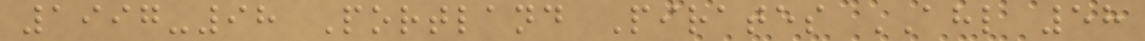1997-98 Portland Pirates AHL 58
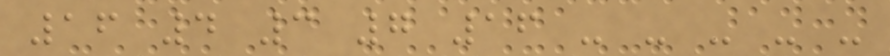16 4 3 7 16 - - - - -
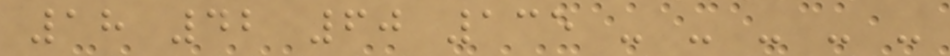18 42 60 135 - - - - -
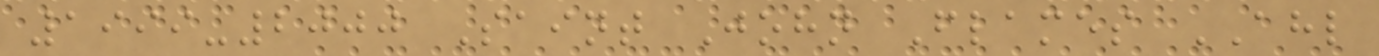1999-2000 Saint John Flames AHL
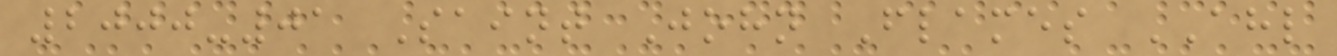2000-01 Saint John Flames AHL
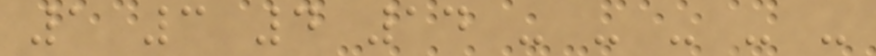1 3 4 14 - - - - -
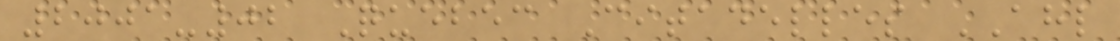2001-02 Quebec Citadelles AHL
